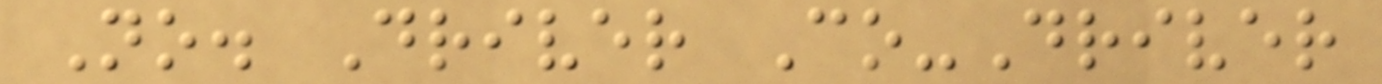No. Driver Co-Driver
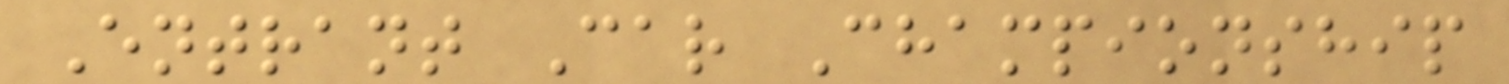Entrant Car Championship
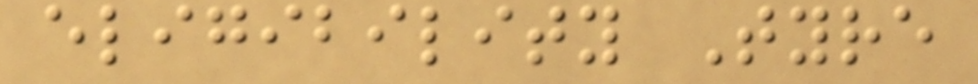eligibility Tyre
